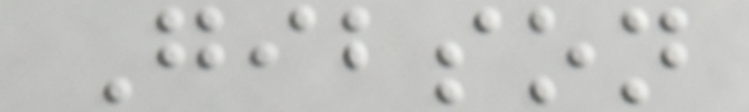Gibson
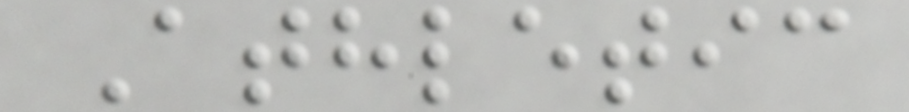Athletic
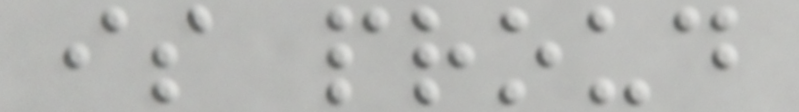is proud
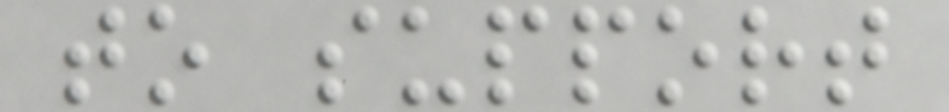to support
